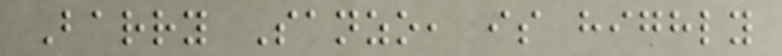Barry Sanzo, is highly
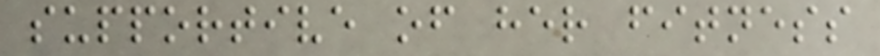supportive of her fitness
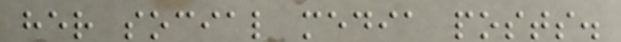her social media posts.
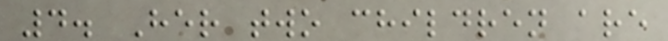4. Her two children are
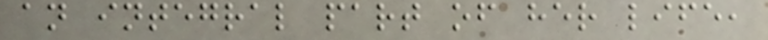an integral part of her life,
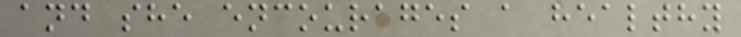and she encourages a healthy
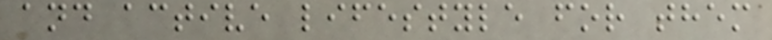and active lifestyle for them
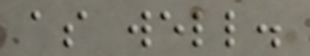as well.
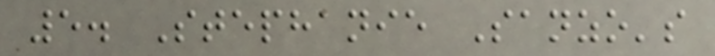5. Stephanie Sanzo's
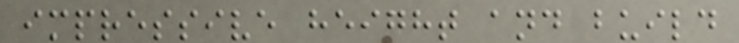impressive height and build
